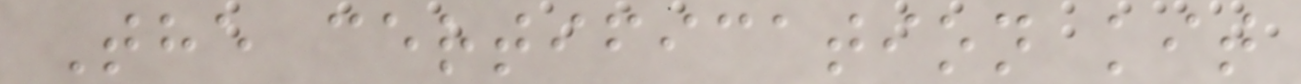The certification kit
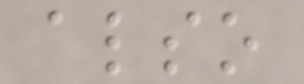also
